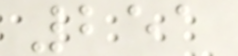251
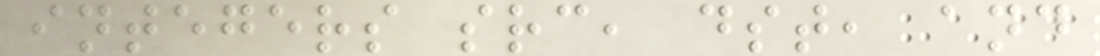integers src, dst, and
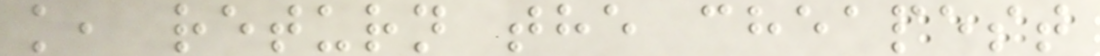k, return the cheapest
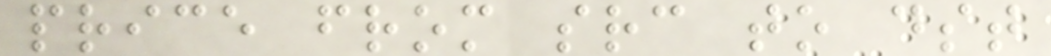price from src to dst
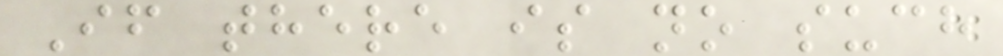If there is no such
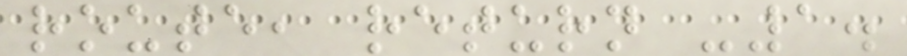route, return -1.
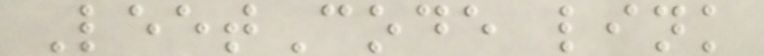LeetCode link
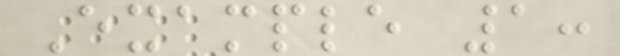Example 1:
